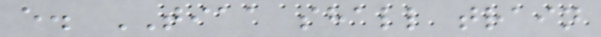e. TIAA shall train
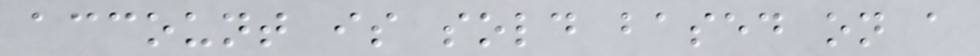account is sold based on a
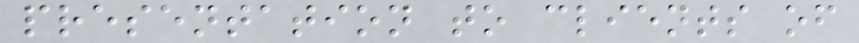presentation to clients of
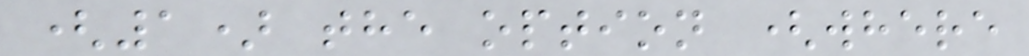(1) the option (where
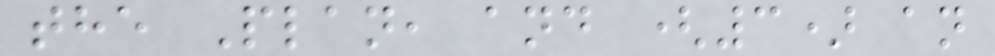the Plan, and (3) an
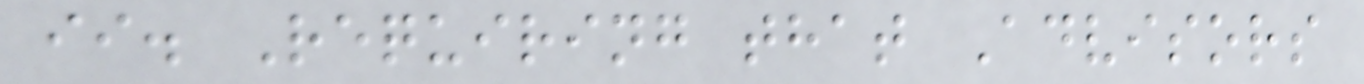ii. Requiring that Advisors
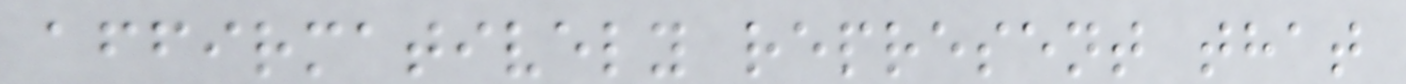affirmatively represent that
